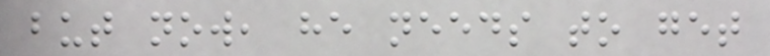but now, he needs to get
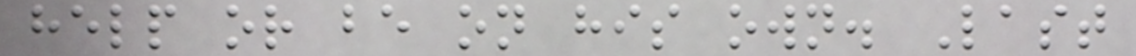help or be on his own. Last
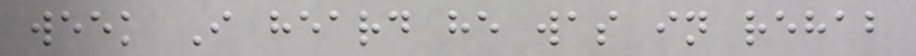week I heard he was in rehab
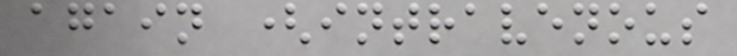again (intravenous
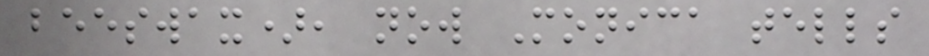beeswax), now Monica tells
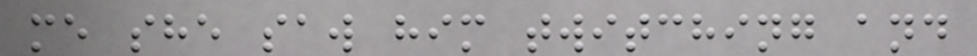me she saw him twitching and
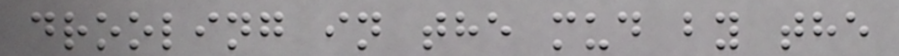drooling in the mud by the
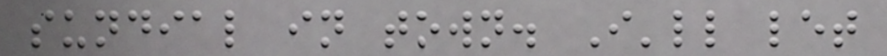sundial in town. I'll let
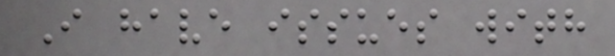I have issues with
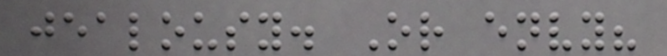jealousy. Or envy?
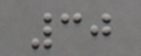30
